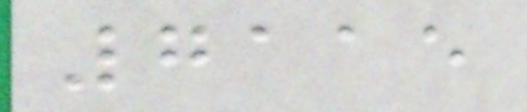7115
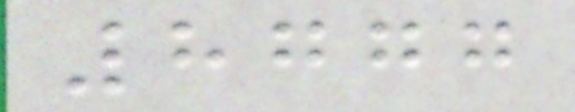8777
